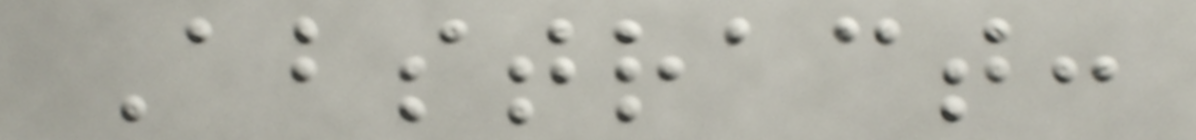Abstract:
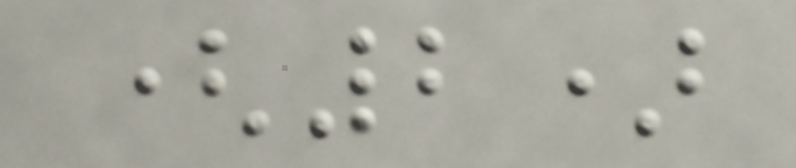(2)
